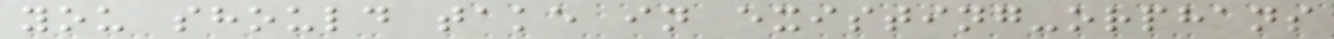you should take in existing-orphans
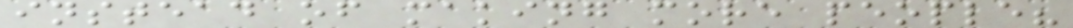instead of making more people?
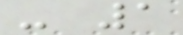- 1
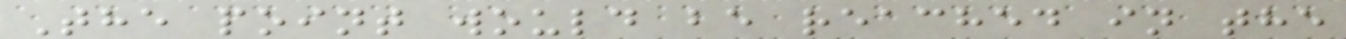The point would be reached in the
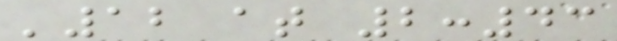'12 at 2:43
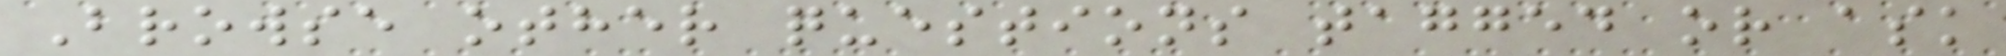Browse other questions tagged or ask
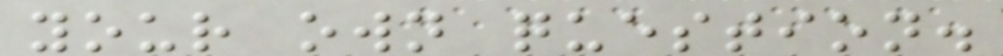your own question.
